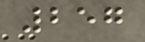257
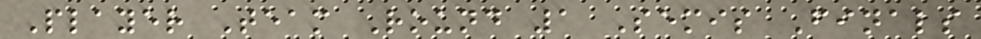Player Team Round 1 Semis Finals
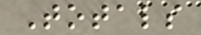Totals
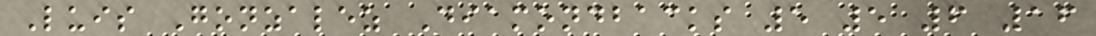Luis Gonzalez Diamondbacks 5 5 6 16
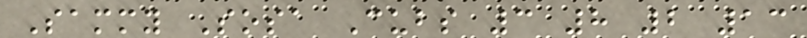Sammy Sosa Cubs 3 8 2 13
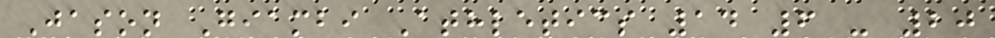Jason Giambi Athletics 14 6 - 20
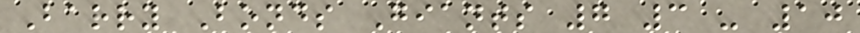Barry Bonds Giants 7 3 - 10
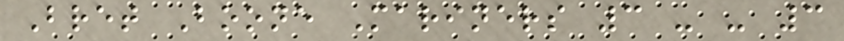Bret Boone Mariners 3 - - 3
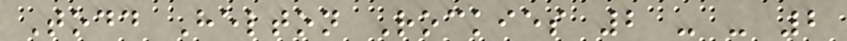Todd Helton Rockies 2 - - 2
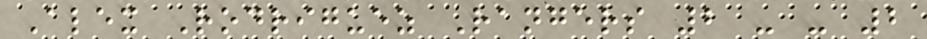Alex Rodriguez Rangers 2 - - 2
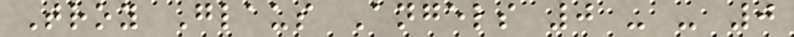Troy Glaus Angels 0 - - 0
